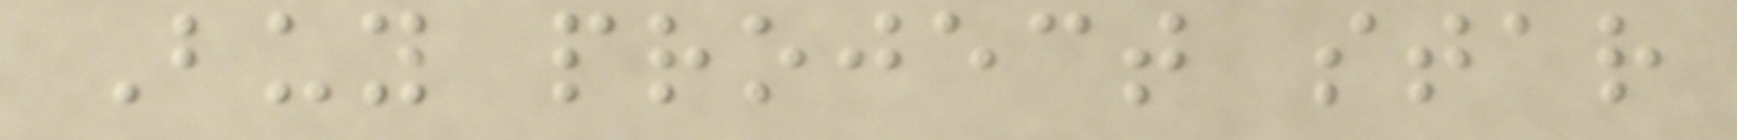Buy project star
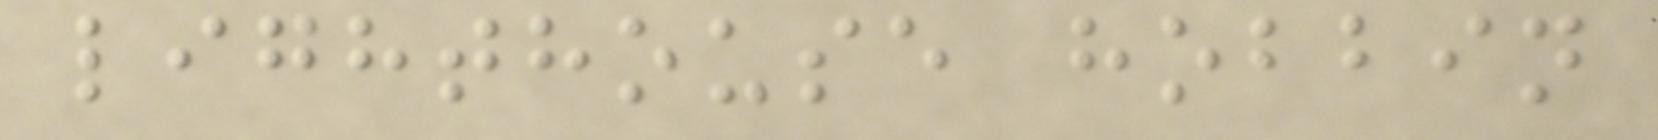lighthouse hobbin
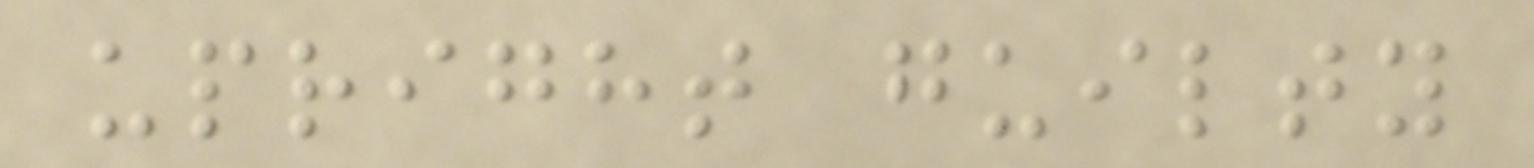upright guilty
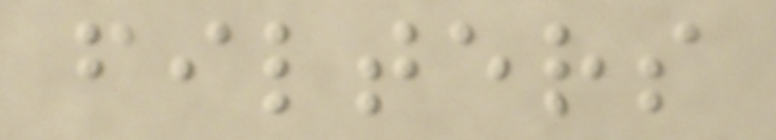filters
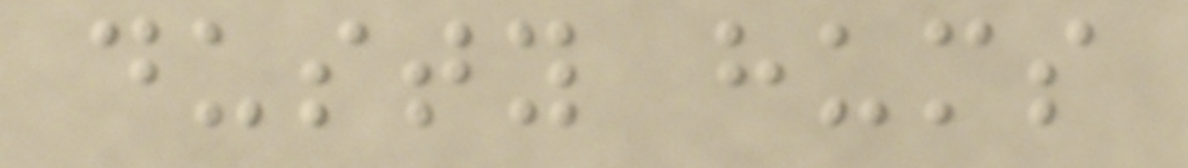dusty hums
